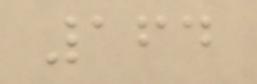164
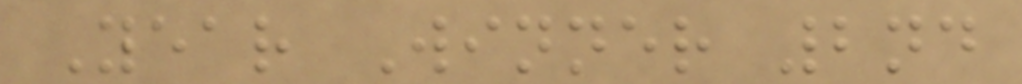Year Winner 2nd
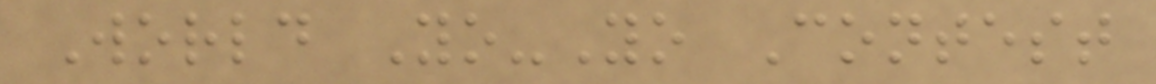World Yo-Yo Contest
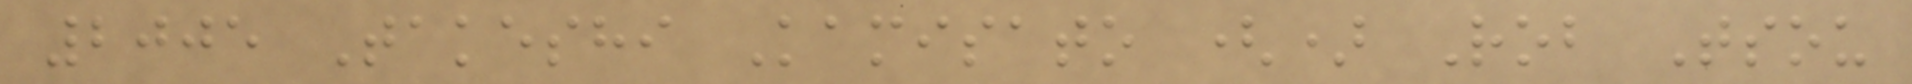2005 Takeshi Kamisato () Rob Tsou
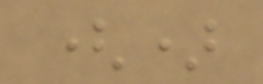()
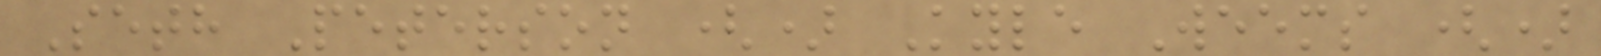Seth Peterson () Kyle Weems ()
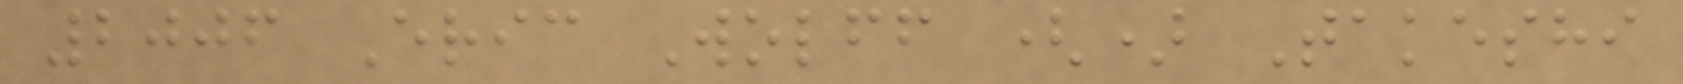2006 Eric Wolff () Takeshi
